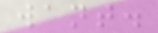want.
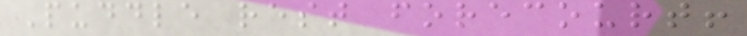Puddle rest forecourt!
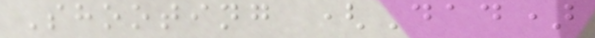Shooting (Dad)
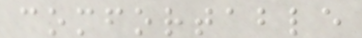comfortable
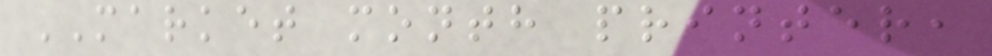MARKET month printer,
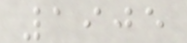1905
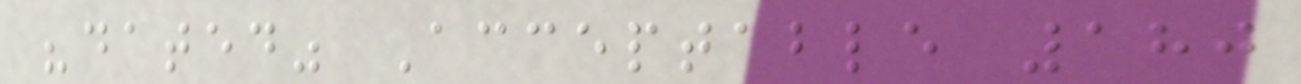"dated" Acceptable 180
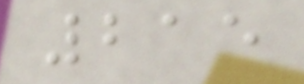215
